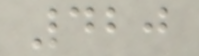420
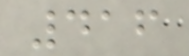416
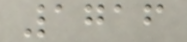1716
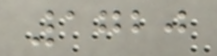1720
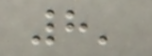8'
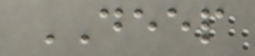DEEP
